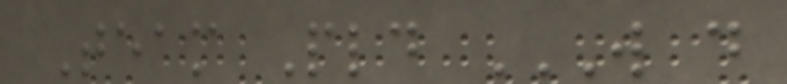Team Pld W D
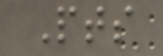Pts
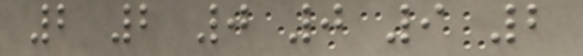2 2 0 0 9 2
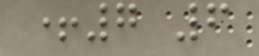+7 6
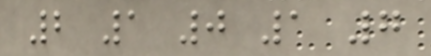2 1 0 1 7
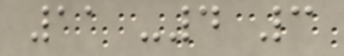11 -4 3
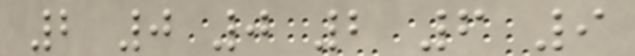2 0 0 2 6 9
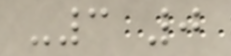-3 0
